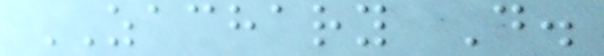ZACHARY D.
